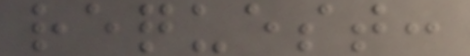request:
